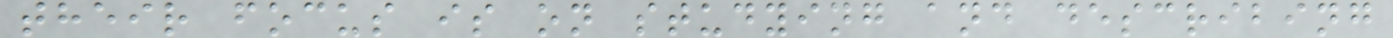their focus is on studying and describing
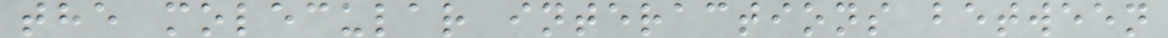the molecular interactions between
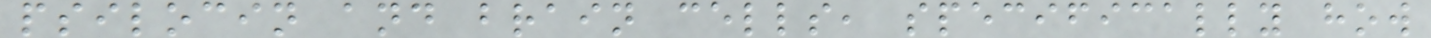psilocin and brain cells, specifically how
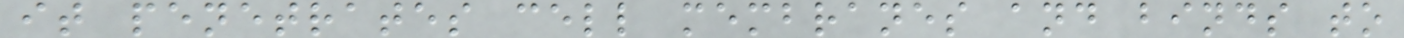it penetrates cell membranes and binds to
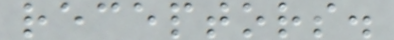receptors.
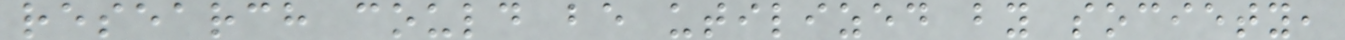research could be utilized by society,
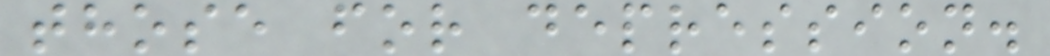those for depression.
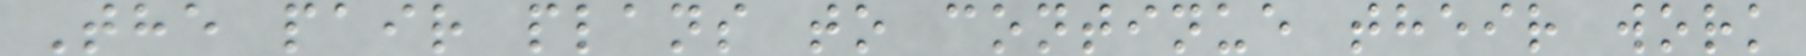The pair plans to continue their work
